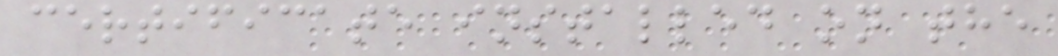certificate installed on the
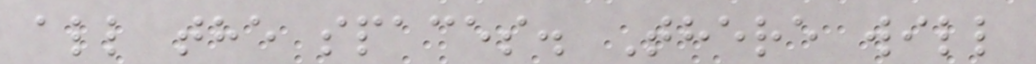all the spaces. There will
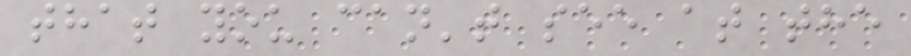that you can't see at the
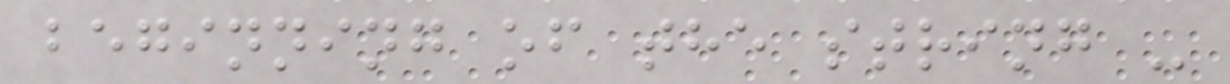beginning of the string -
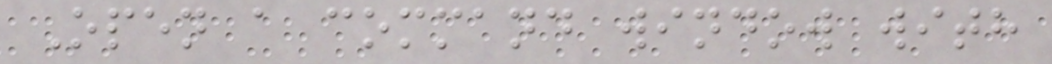Open a command window with
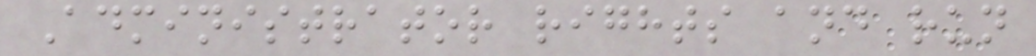Administrator rights and run
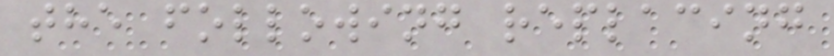the following replacing
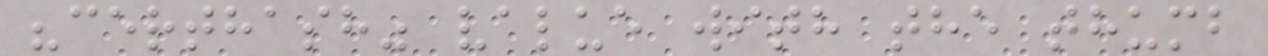"certhash" value with the thumb
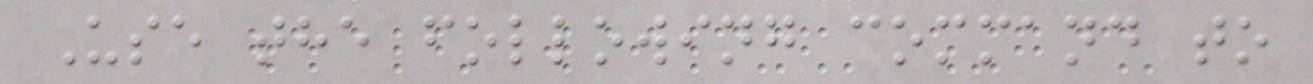Use the following command to
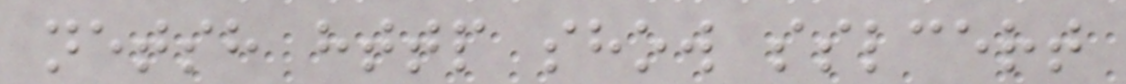netsh http show sslcert
